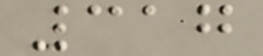317
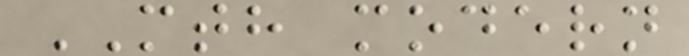MTH modern
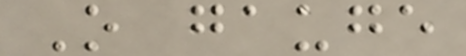O gauge
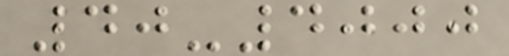40-4000
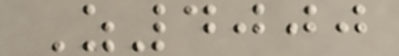Z4000
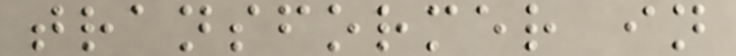transformer in
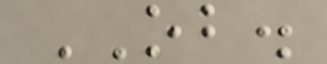OB.
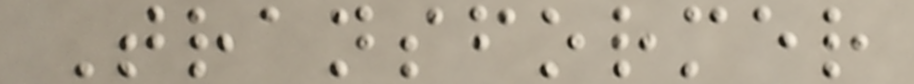Transformer
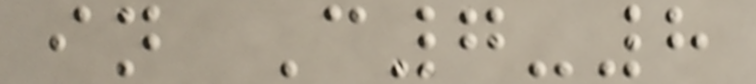in C7-8
